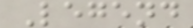Legend
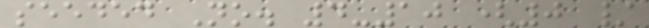seeded No. 4-10 (0 /
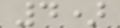4)
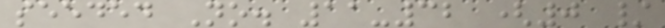seeded No. 11-32 (0 /
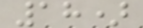18)
